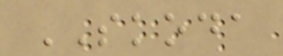SKODA
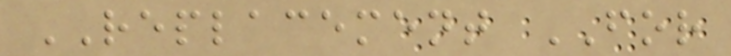REPLACEMENT FOR
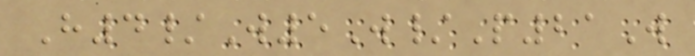H4/W5W/P21W
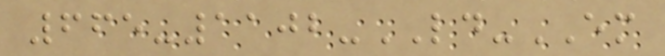665-1102-LD-EM
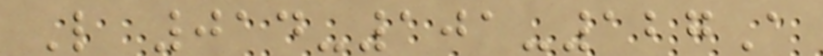L 014-101-127A
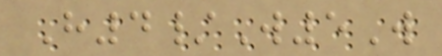H4/W5W
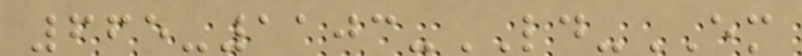665-1103-LD-EM
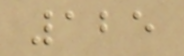125
